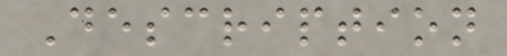Description
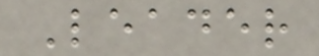Leader
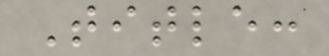Title:
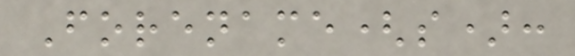Forename(s):
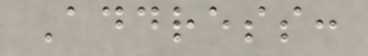Address:
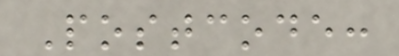Postcode:
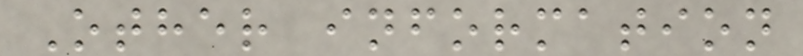Other information
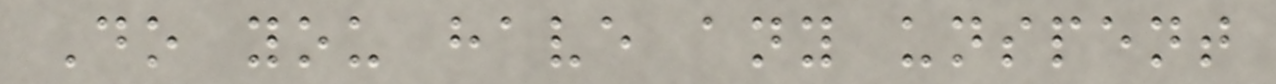Do you have any unspent
